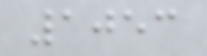1053
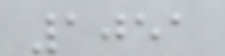1051
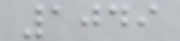1049
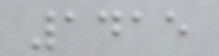1415
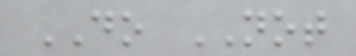DO NOT
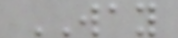WAY
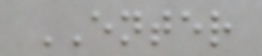ENTER
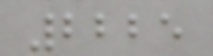2225
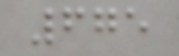675
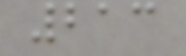213
